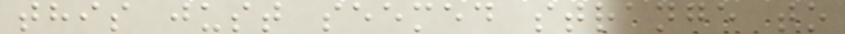this just seemed strange to
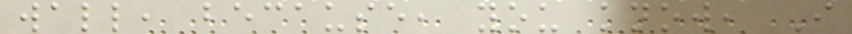wall, because, you know, I
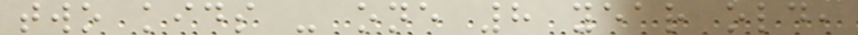two kids - one 8 year old,
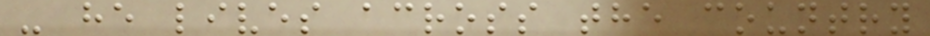- he lives across the country
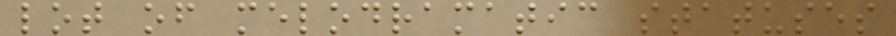lot of melodramatic statuses
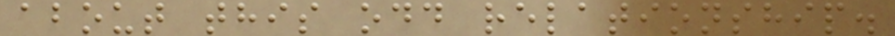about this odd relationship.
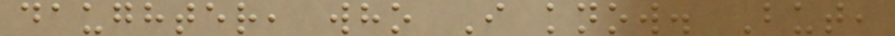daughter, who I know. But,
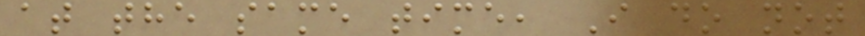at the same time, I do not
